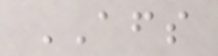AFS
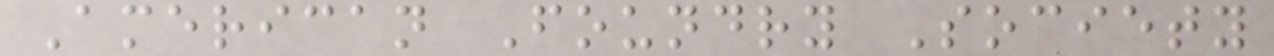American Foundry Society
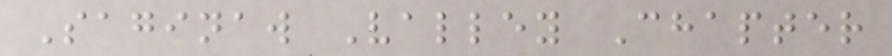Saginaw Valley Chapter
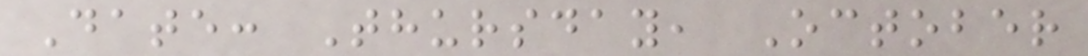Date: Thursday, October
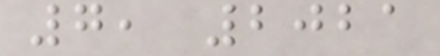7, 2021
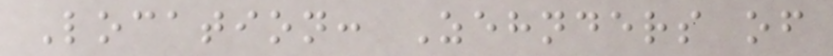Location: Zehnders of
